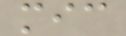mic
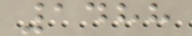1488
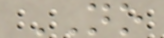NO
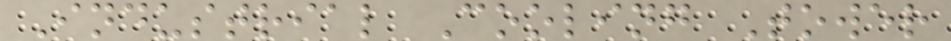Industrial Cooling Tower
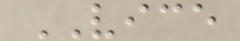VICE
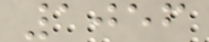1056
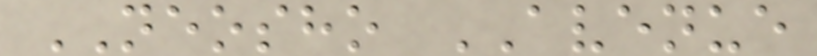NEOSHO AVENUE
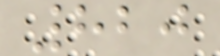820
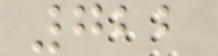722
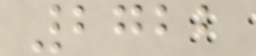2722
